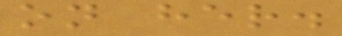on her.
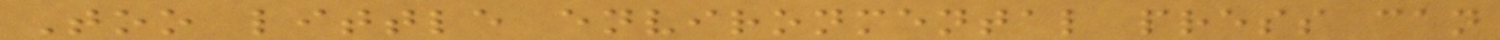Too little environmental press can
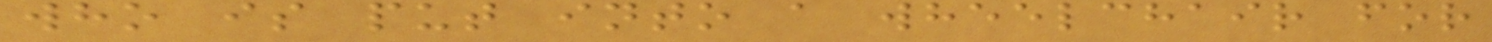who is put into a wheelchair for
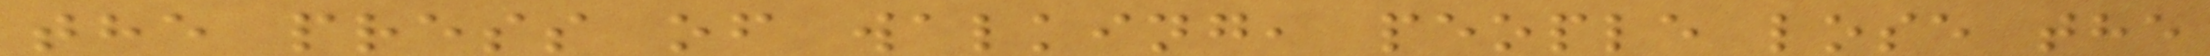the press of walking, people lose the
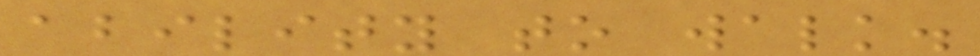ability to walk.
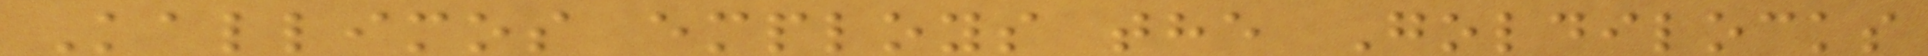Kallimos employs the Goldilocks
